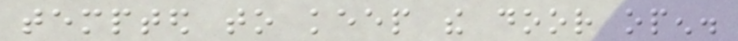tempted to keep the door open.
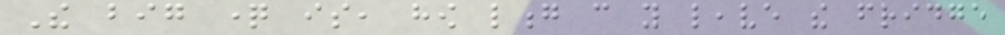The big question is, how long can you leave the fridge
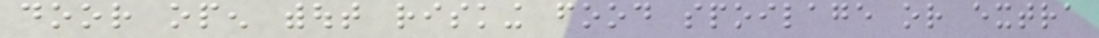door open without risking food spoilage or extra
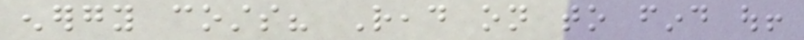energy costs? Read on to find out!
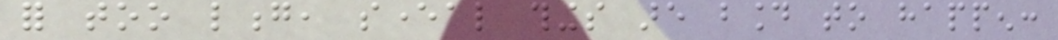for too long, several things are bound to happen:
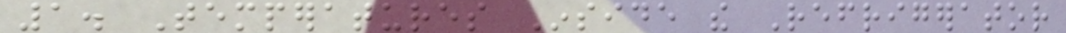1. Temperatures Inside the Refrigerator
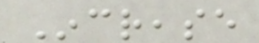Increase
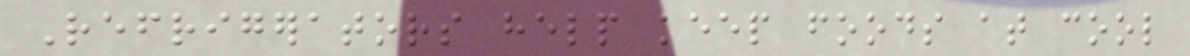Refrigerators help keep foods at cool
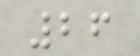26
